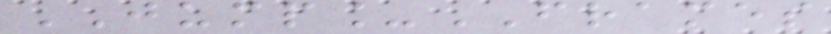JUMP_FRAMES
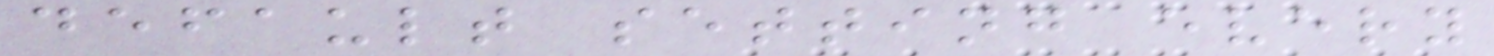default setting every
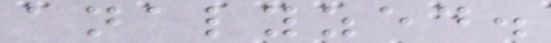analyzed.
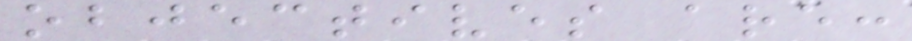objectives are:
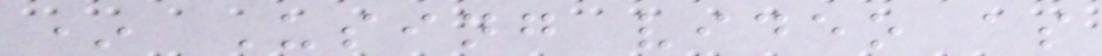* Using video as
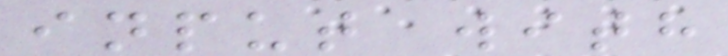input with
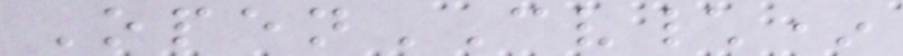OpenCV\*
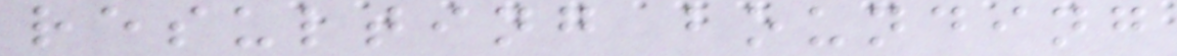resulting bounding
